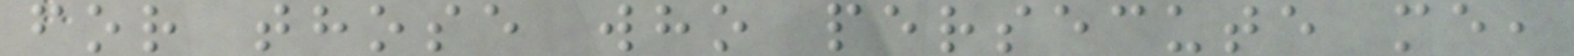for those who persecute me,
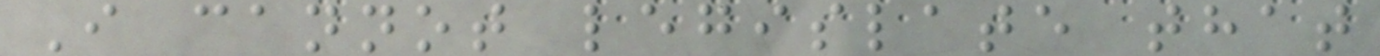I cannot legislate that
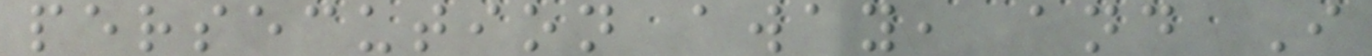persecution away, and I
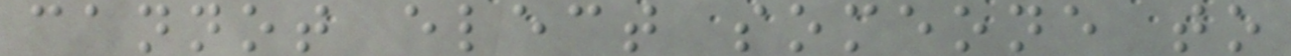cannot elect someone to
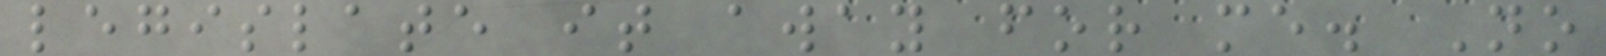legislate it away for me. No
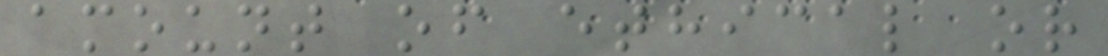amount of ethical or
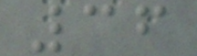36
